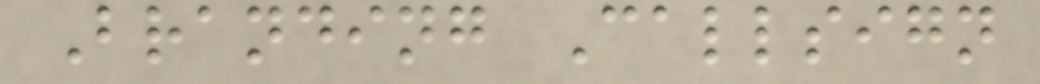Branding Callsign
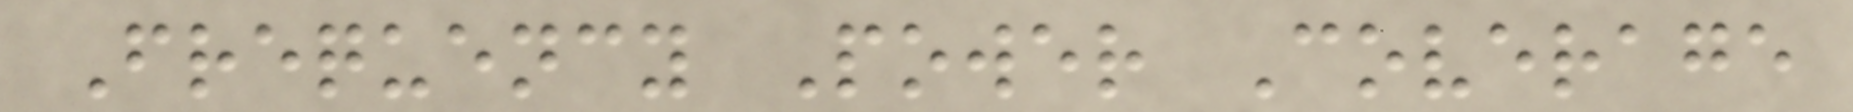Frequency Power Coverage
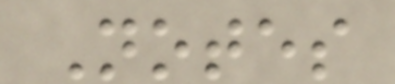Notes
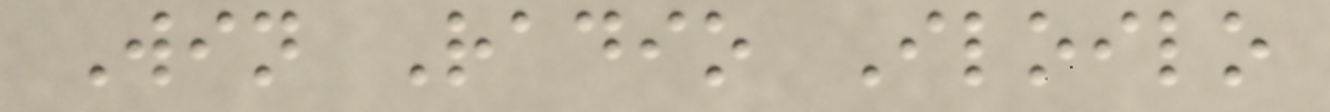Win Radio Iloilo
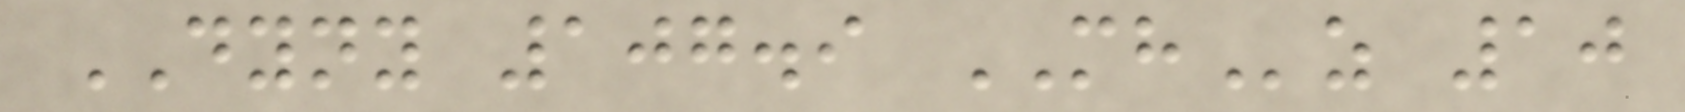DYNY 107.9 MHz 10
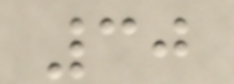30
